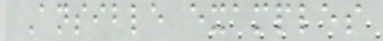Ansible examples
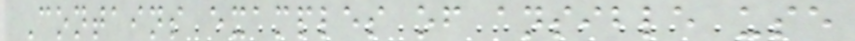Contains examples of ansible use
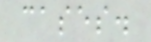cases.
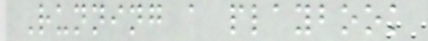Running a playbook
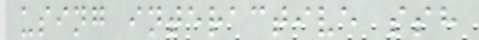using interactive ssh
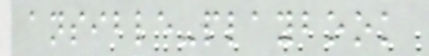ansible-playbook
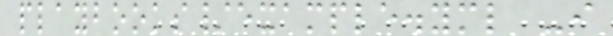playbooks/example.yml -i
